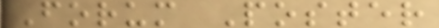Forum Poster
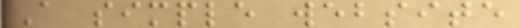A simple website
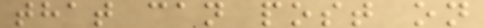that can post on
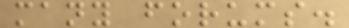many forums.
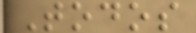Todos
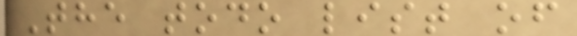The todo list of
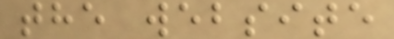the website
